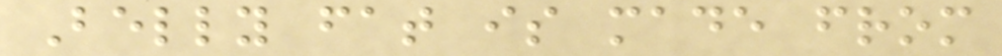Belly fat is made from
